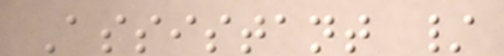Assistant /
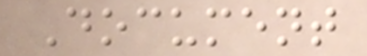Document
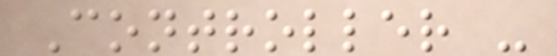Controller -
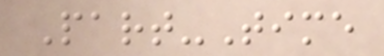Part-Time
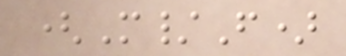(M/F)
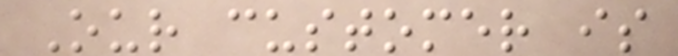Our customer is
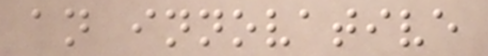an innovative
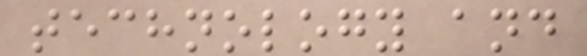technology and
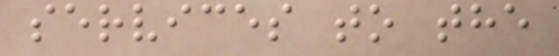services to the
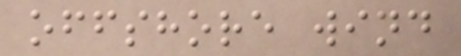offshore wind
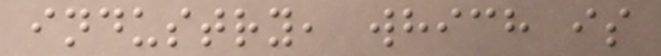industry, which is
